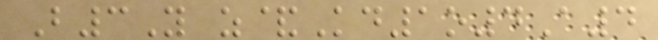B3Y z&Kd1o4A4
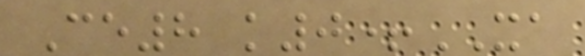Ce8 k0+XA
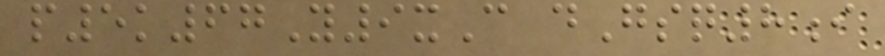p5k67Y9xC dGsq8i
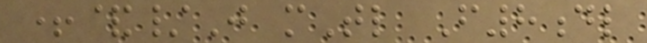+&/J mTl F8dl
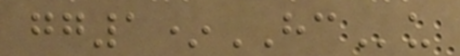gg1*HCu
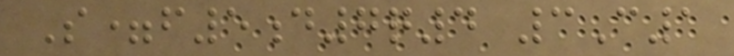S=f5d7q4 3C1
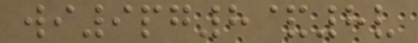wi9pg8&8v
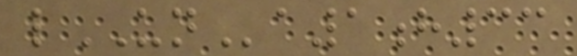lUNa1h33
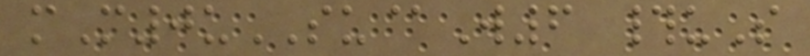mM0uSU@W6 #uS
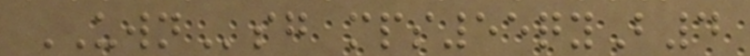UWNsg mps55qyB4
